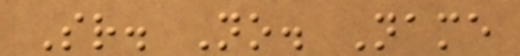Sr. No. Name
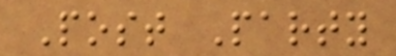Post Party
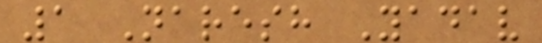1 Naresh Yadav
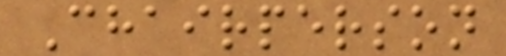Chairperson
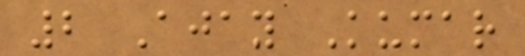2 Ajay Kumar
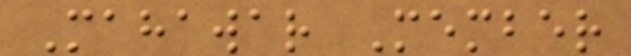Mahawar Member
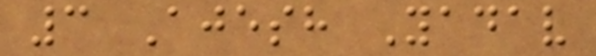3 Ajesh Yadav
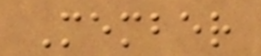Member
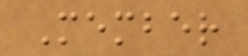Member
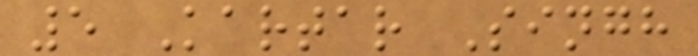5 Kartar Singh
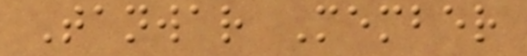Tanwar Member
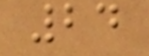24
